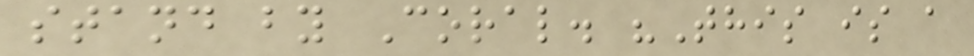stand by Coral. "This is a
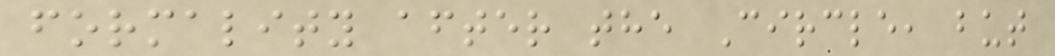formality after the Circle, but
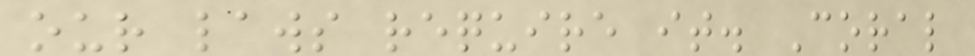our laws require it. Coral
